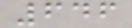646
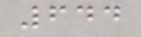644
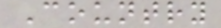Country
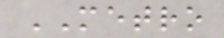METRO
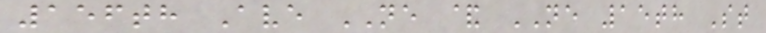156th Ave NE & NE 15th St
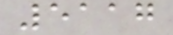5117
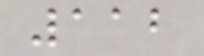112
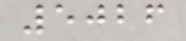5026
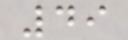49
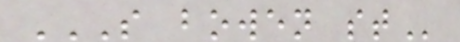S BOWEN ST
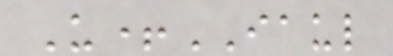U+IAUL
